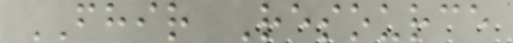FHIR Resource
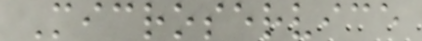Microservice
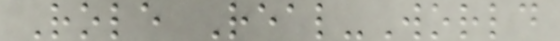Role Real-World
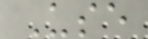Use
